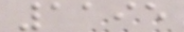1195
